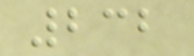232
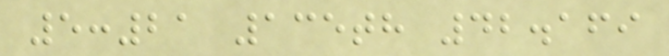5:21 135th 42.169
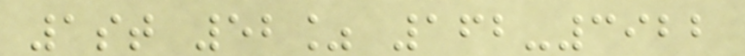1st 52% 162-3922
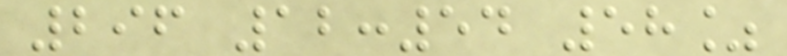296 12:54 58%
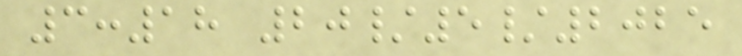3:18 20/5/2025
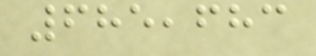685,683
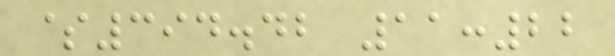$394.42 11:22
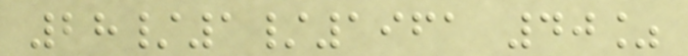28/1/1961 40%
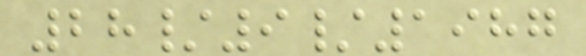28/9/1987
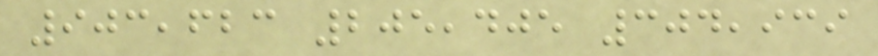903,623 205,405 304,939
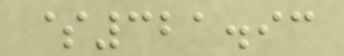$321.93
